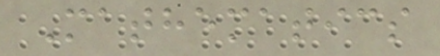Mathematics
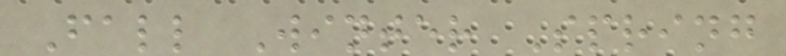Fall Winter Spring
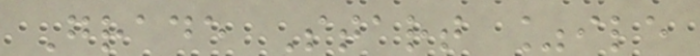Grade Start %ile
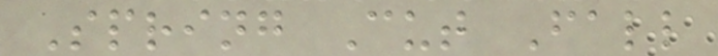Spring Cut Fall
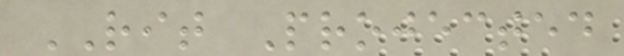RIT Projected
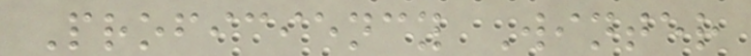Proficiency Winter
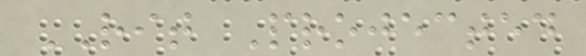RIT Projected
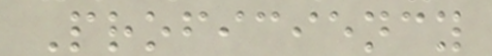Proficiency
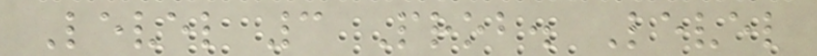Level 3 Prob. Level
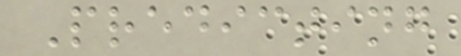Predicting
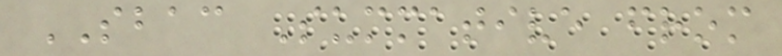SBAC Summative from
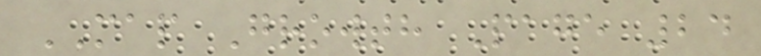MAP Growth Page 24
